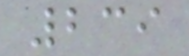239
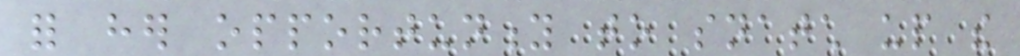for her opportunity to snatch up the
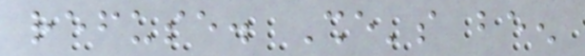refuse. She's been
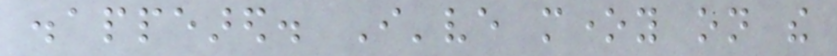disappeared. I've money on the
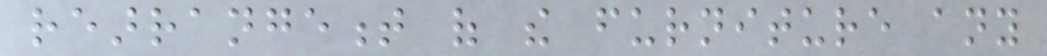rearrangement of the furniture any
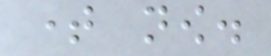time now.
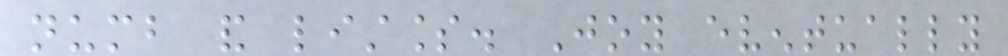numb and listless. Joy eventually
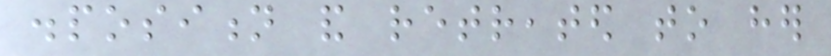disposition and retreated to her
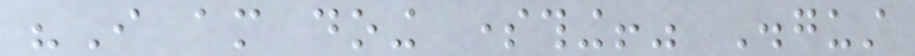"I am doing something!" Disgust
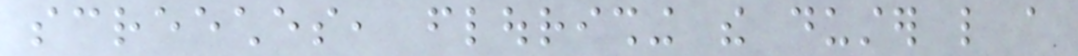screeches, flourishing the duster like a
